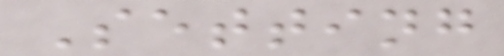Setting
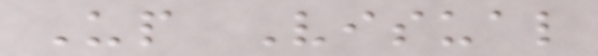Up Visual
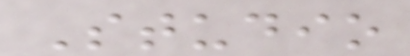Studio
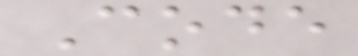Code
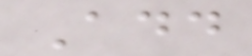Add
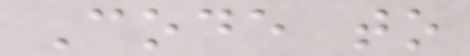Code to
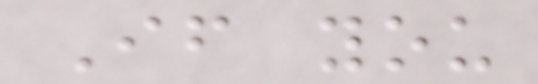If you
